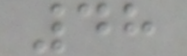48
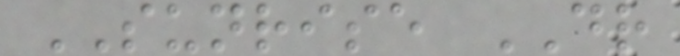SUNRISE DR
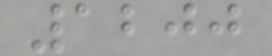1200
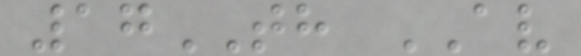17TH AV
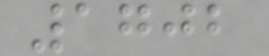1702
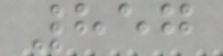857
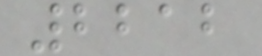2212
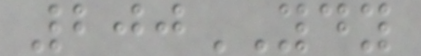200YDY
